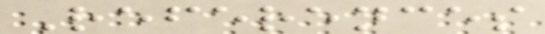References
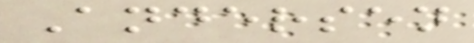Andersen
